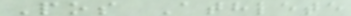Pos Athlete
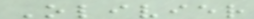Olivier
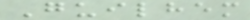Guilhem
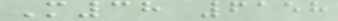M38 6158
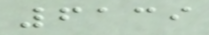6139
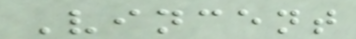Vincent
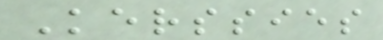Kerssies
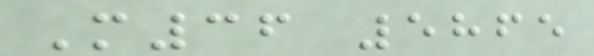M36 5865
